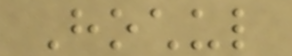Hochul
